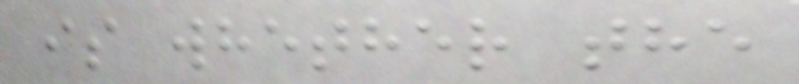is whether the
